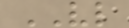VL
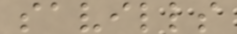savills
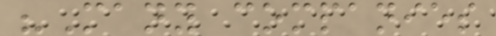"Many companies
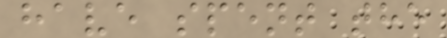have spent the
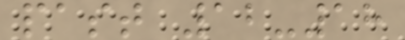past 12-18
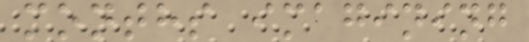months imagining
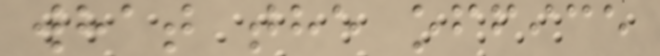what the office
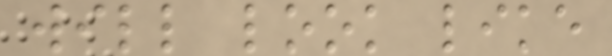will look like
